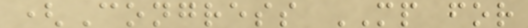(Congress MP for
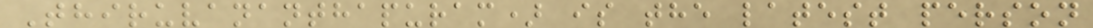Thiruvananthapuram) is the latest person
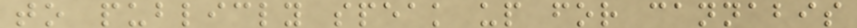to publicly speak up for cannabis
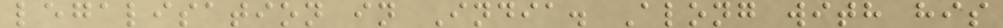legalisation in India. Along with his
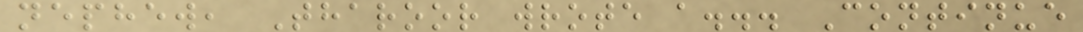nephew, Tharoor wrote a... Continue
